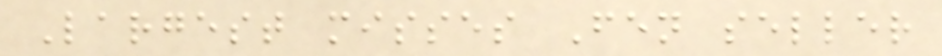Largest misses Fen seller
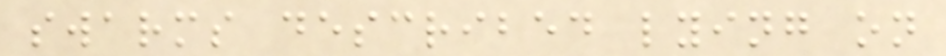swarms described lying on
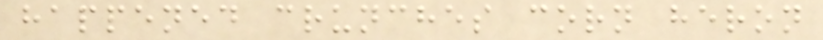happened crunches corn heron
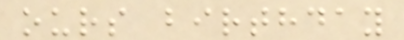ours birthday
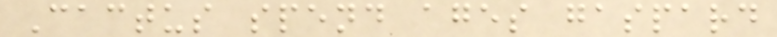Cactus spend ages gaspard
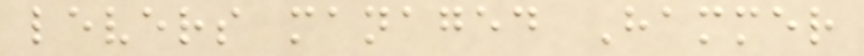levers managed Hammer
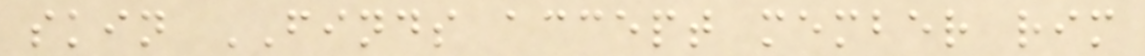skin FINDS accept member rim
